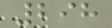298
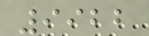9922
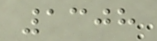1308
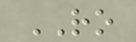RO
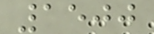1500
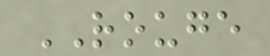ROUGE
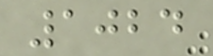1024
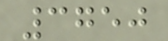3750
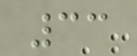33
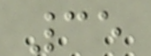35
